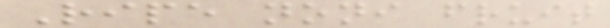Ripe noni fruit
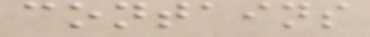contains
